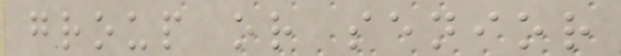group or senior
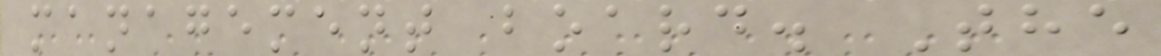management board. The
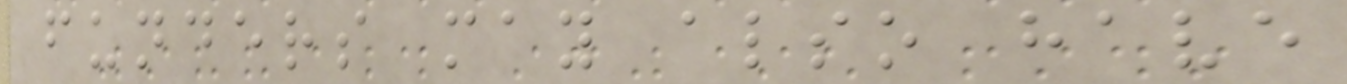funders may also have
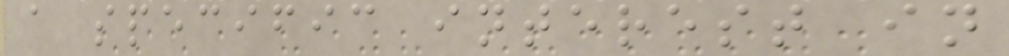a specific interest in
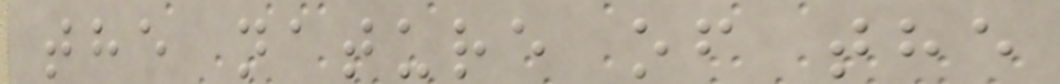the nature of the
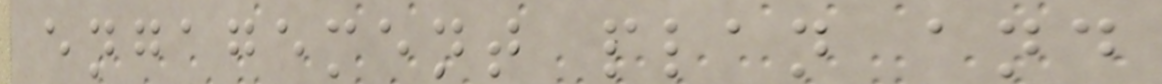engagement plan and
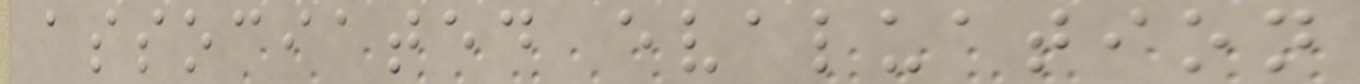associated evaluation
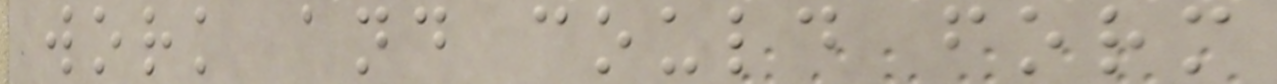work and could form
